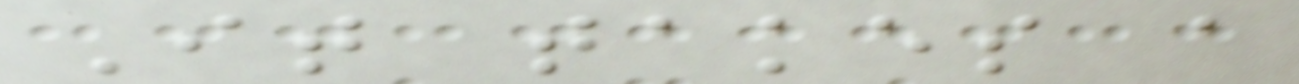It takes a
